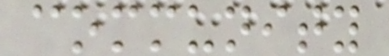community
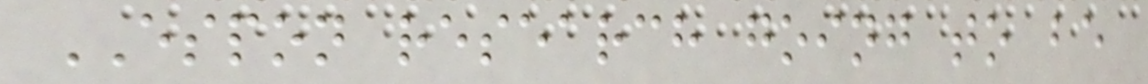ESPON research going to be
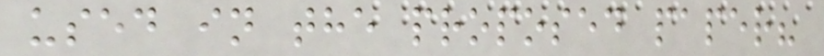used in the proposed paper?
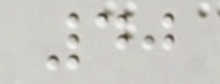40
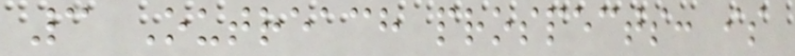3 Outreach prospects: is
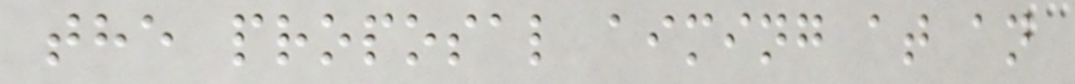the proposal aiming at an
